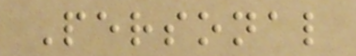Personal
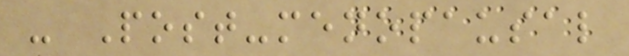- Post-menopausal
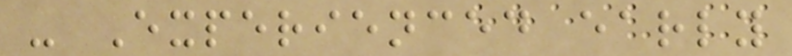- Experienced early
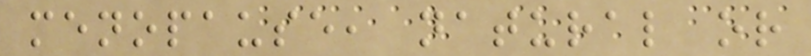menopause, natural or
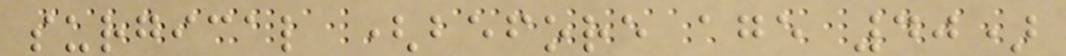surgical (before age 40)
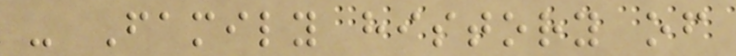- Family history of
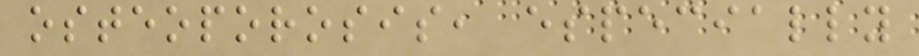osteoporosis, especially
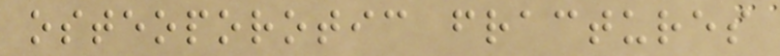osteoporotic fractures
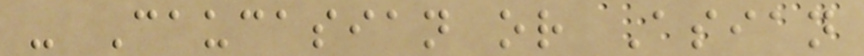- Caucasian or Asian
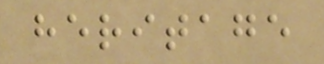heritage
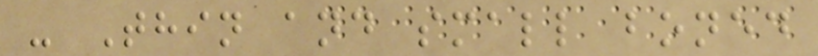- Thin and small boned
